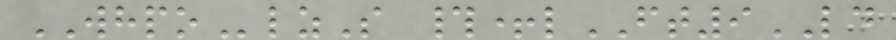WHPOlzS #+lFT9LD
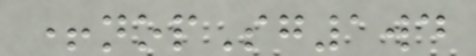+nopSg1wd
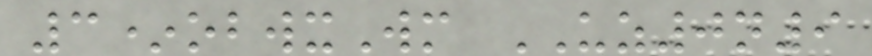3*obwxWm UZ0n9
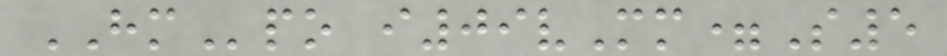HMpo i09vMm=S5
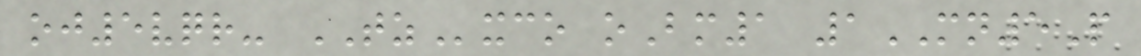oj5vqr- TZxco oBm1 1MN5P
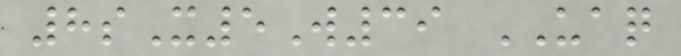8sX5W39 UAQ
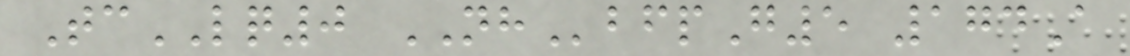TcLQ0 NHbfpG5 174A
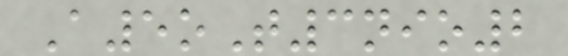A5oT3nio2
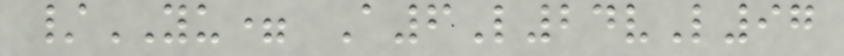/YU= A6L24vL97
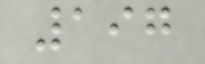197
